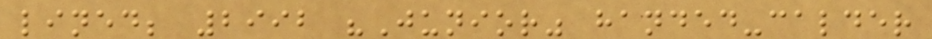lined; 2992 "Junior" handed-calder
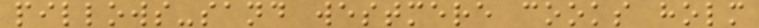pillows-sand westmere cooks holm
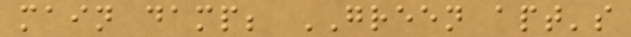main damp; GREEN apt's
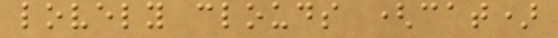lovely clouds (cat)
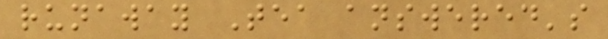runaway Tea answered's
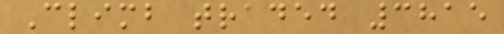Climb traded 3815
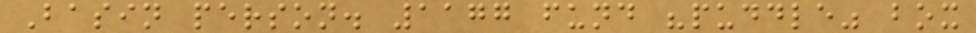Basin person. 1177 fund "puddle" box
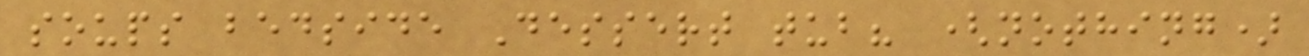soups bedside Dessert tub? (nothing)
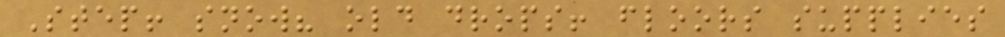Step! snow? old drops! floors supplies
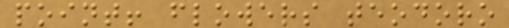point! flowers teodoro
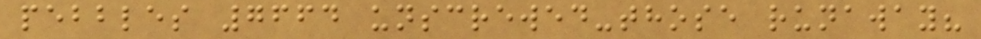pebbles 7664 unscrewed-those runaway?
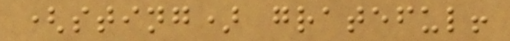(sting) grateful!
